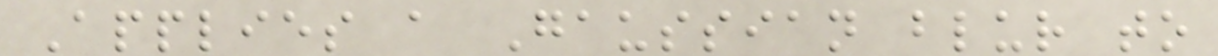Applies a Gaussian blur to
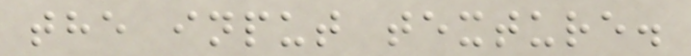the input texture.
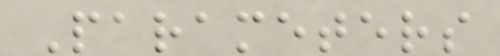Parameters
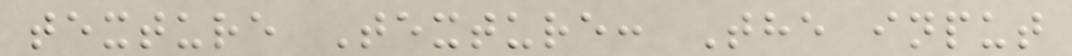texture Texture: The input
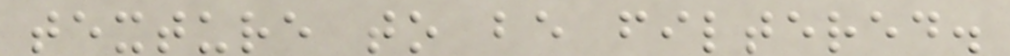texture to be filtered.
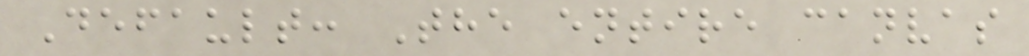Default: The entire canvas
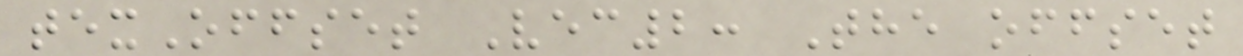texOffset Vec2: The offset
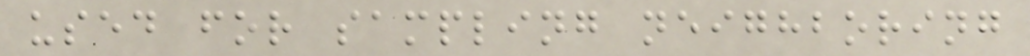used for sampling neighboring
